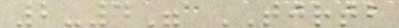2-4" TJRTB
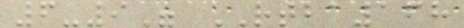6-9" RTBA168
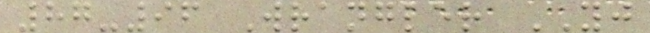87-96 Wrangler YJ
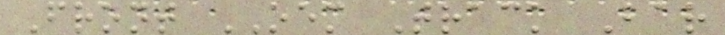Front OEM Track Bar
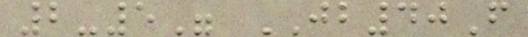2-5" JB40F
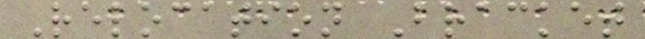Relocation Bracket
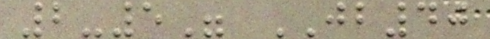2-5" JB40
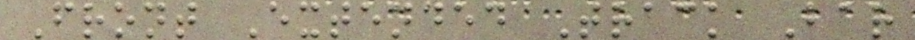Front Extended Track Bar
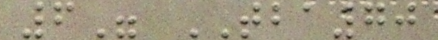6" TBA70
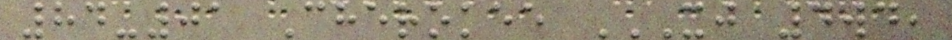84-01 Cherokee XJ 4WD,
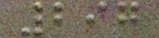297
